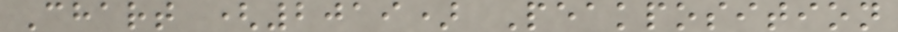Chart (2019) Peakposition
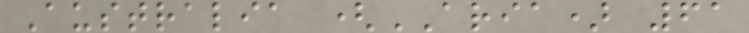Australia (ARIA) 61
